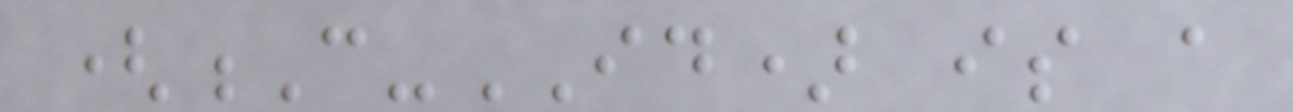(C-ID) is a
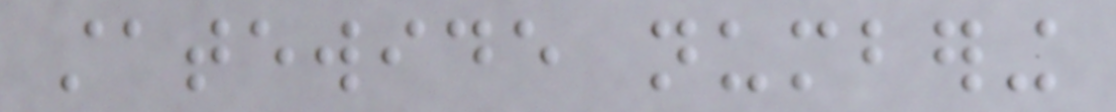statewide numbering
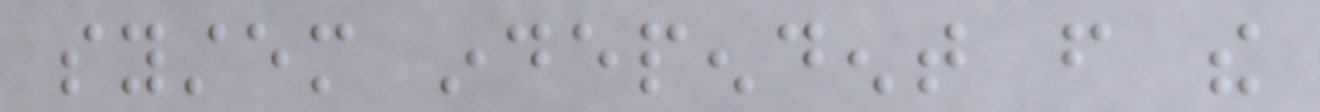system independent from the
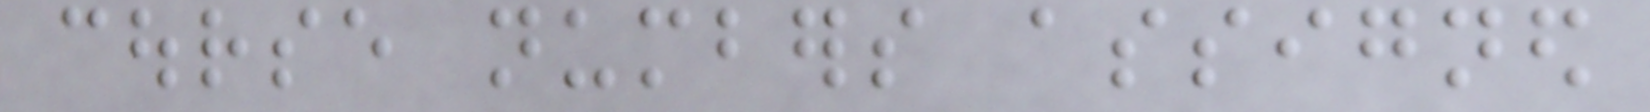course numbers assigned
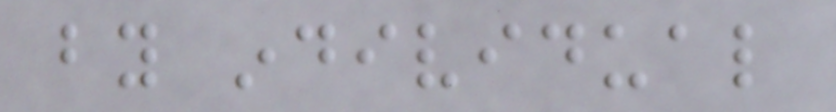by individual
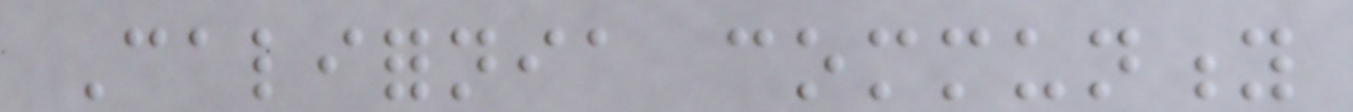California community
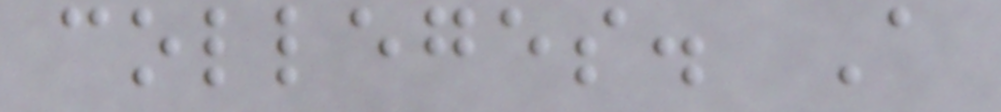colleges. A
